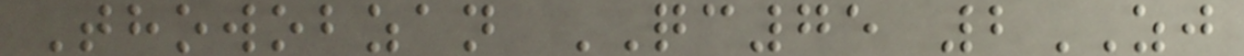Thowobzan QC75 2ZJ
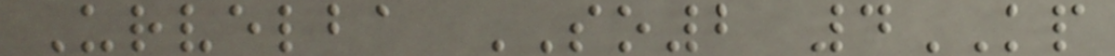Urvelba SO2 4KP
